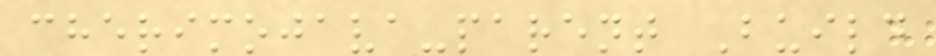cherimojava-parent Build
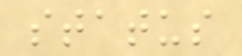status
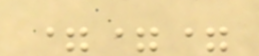===
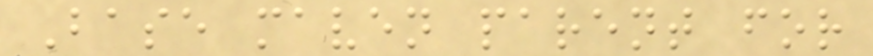Base maven parent for
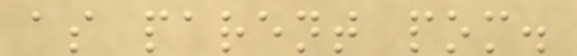as parent pom.
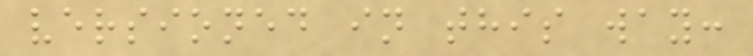versioned in this way:
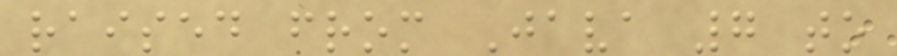raised from Java 7 to
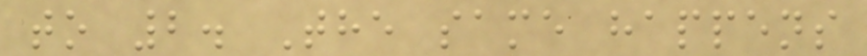to 2. The same happens
